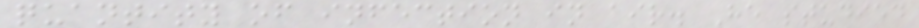quantity of infection in air. He studied
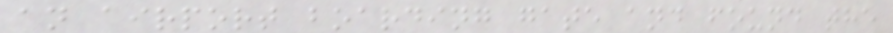an airport boarding gate and found the
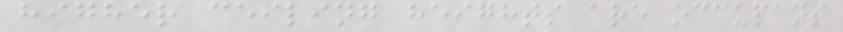higher ceiling heights are occupant
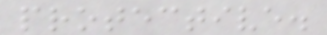protective.
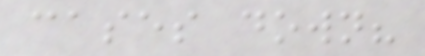cases down?
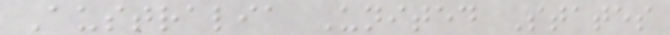Australia United States
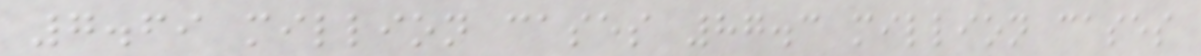7.69 million cases 87.3 million cases
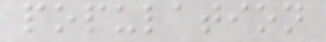population
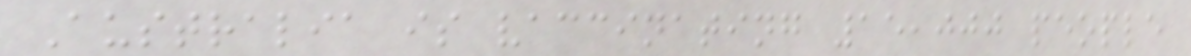Australia is vaccinating 15,000 people
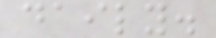daily.
